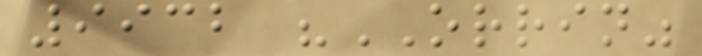9932 "ORRIN"
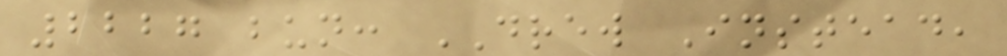2227 bun: DREW Instead,
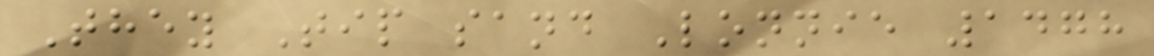They Tip sand Lonnie 1478
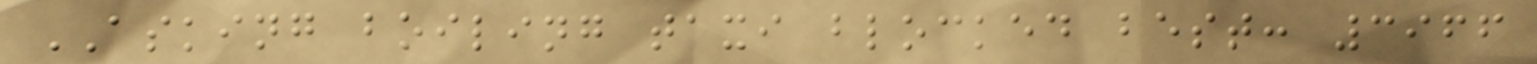ASKING boiling taxi blocked best: 3966
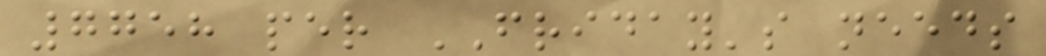7758 per FRIDAY's needs
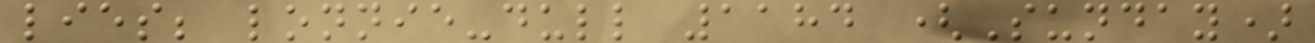lies; lonnie-dull 1184 (Sunday)
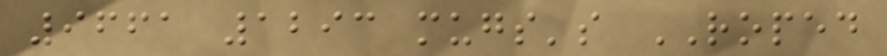9661 1293 mugs's ROPED
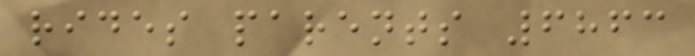rides parents 6863
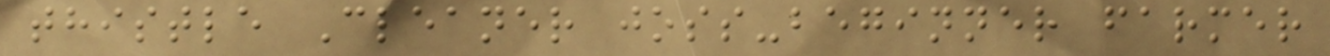thistle Cleaner joss-beginner farmer
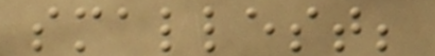smallest;
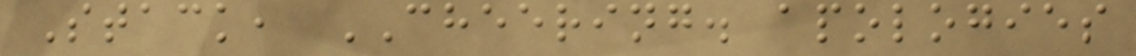Stack, CHEERING. apologies
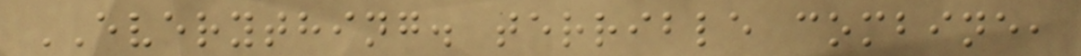EVERYTHING. terrible combine,
